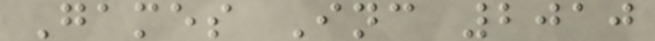Games Inc 2010
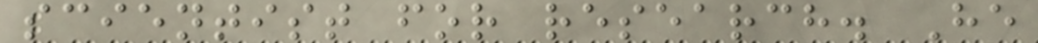scientist for research. He
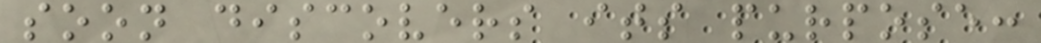soon discovers its purpose:
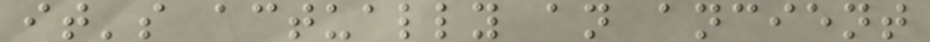it's actually an ancient
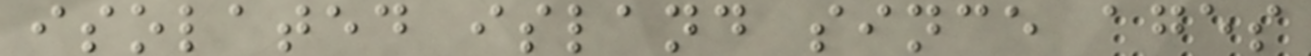isolated island since ages
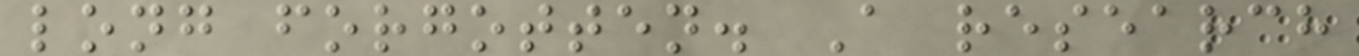long forgotten. A research
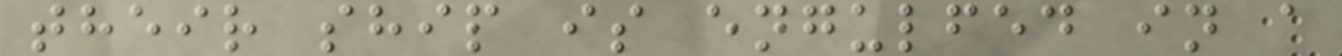their ship is engulfed in a
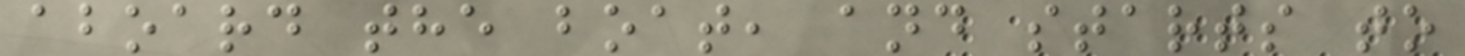aboard the boat, and starts to
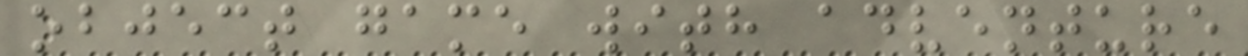object game with adventure
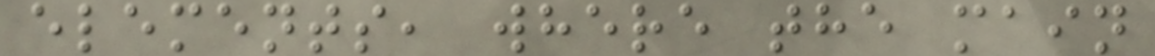elements, where the main
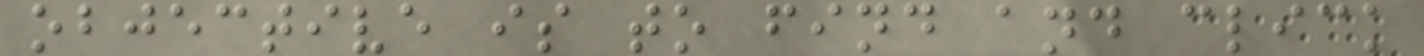objective is to find and click
